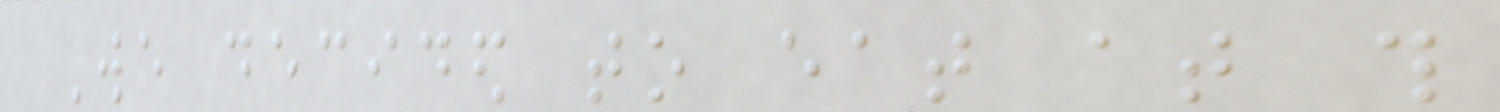We decided to eat at this
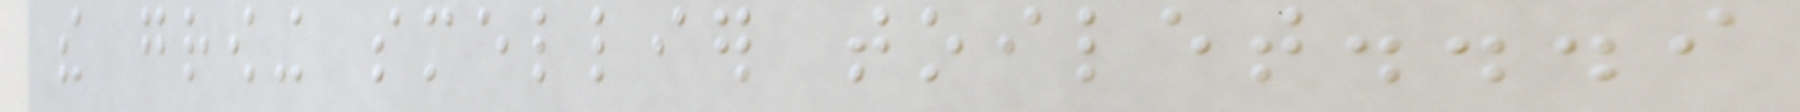the growing smellier toilet...i
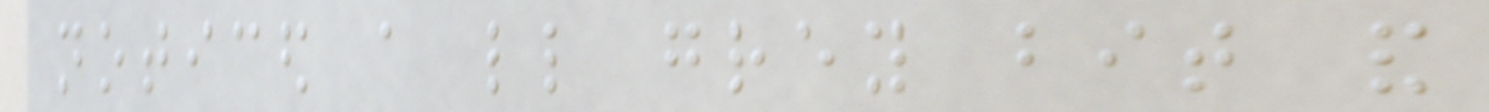noticed a little grey bit and
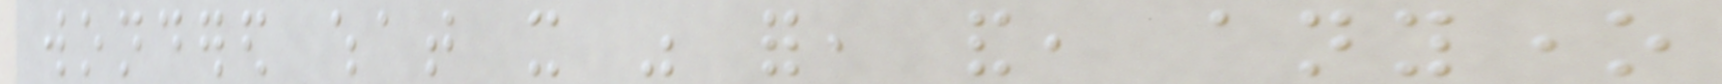wondered what it was for, and, anyone
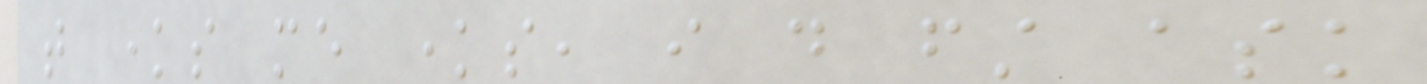that knows me knows, i do first ask
